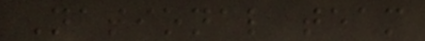National team
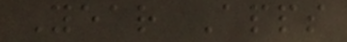Year Apps
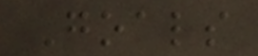Goals
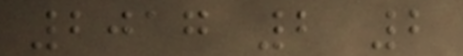2017 2 2
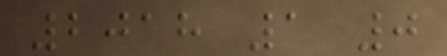2018 1 0
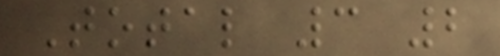Total 3 2
